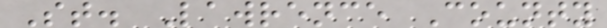St. Lawrence County
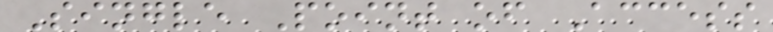Single Point of Access
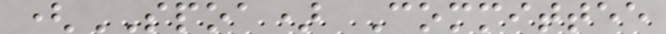(SPOA) Committee
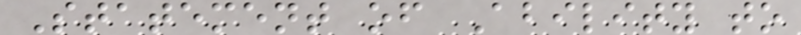Statement of Ability to
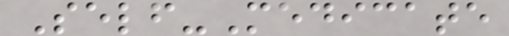Self-Medicate
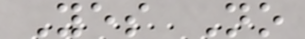Yes No
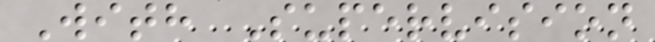With Supervision
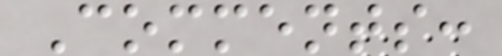Comments:
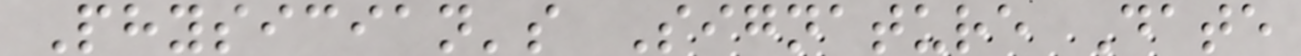Physician's Signature Date
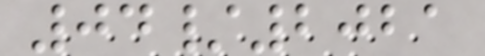04/2021
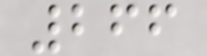266
